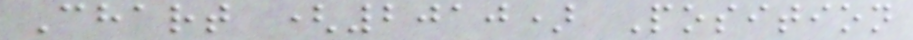Chart (2010) Position
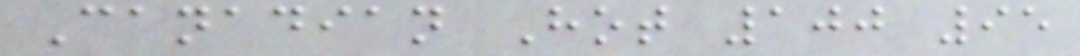Canadian Hot 100 95
